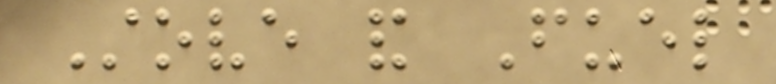Stove and Fuel
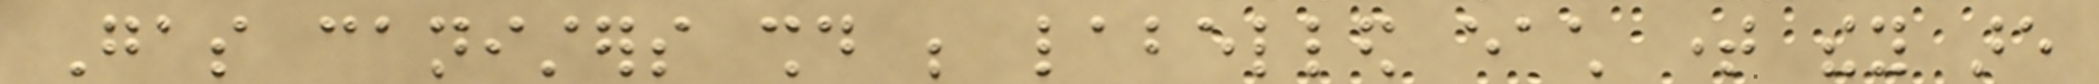Gas canisters should be labelled each time they are
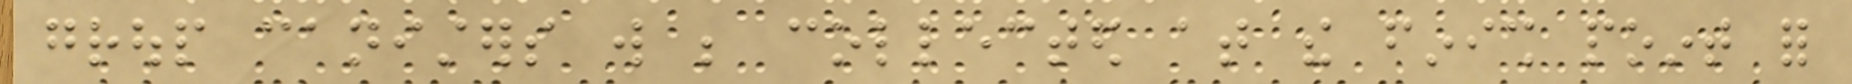group canisters will be collected at the finish point for
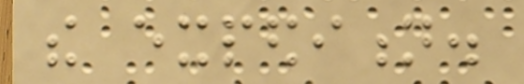the expedition.
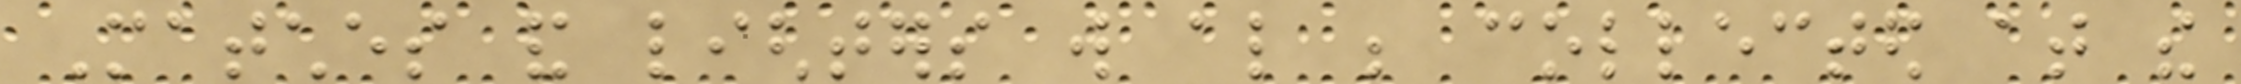Matches and lighters will also be collected at the
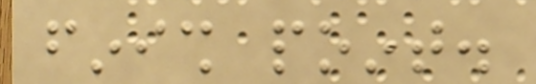finish point.
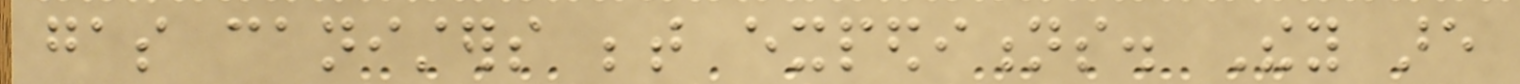gas canisters between expeditions. They are
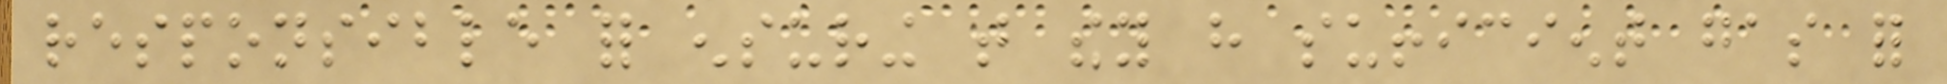responsible for ensuring that they have sufficient gas for
